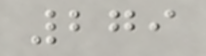279
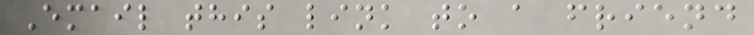Email this link to a friend
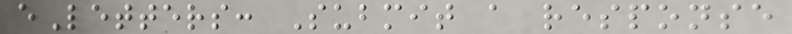eLetters: Submit a response
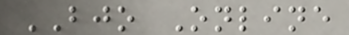BJO Online
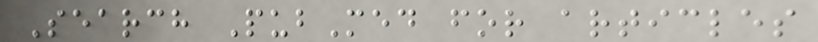Search PubMed for articles
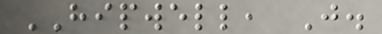HIPWELL, J.
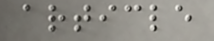article
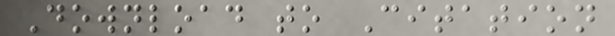Download to Citation
